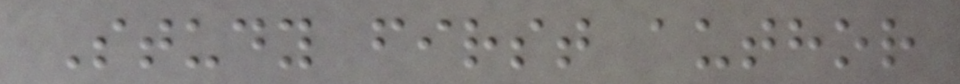Study first author
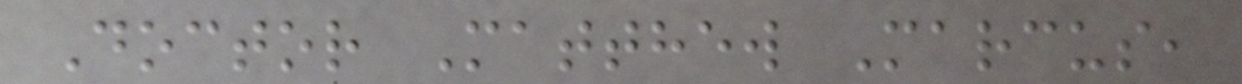Doctor Matthew Marcus,
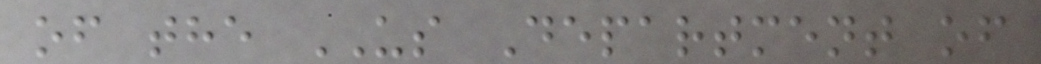of the US Department of
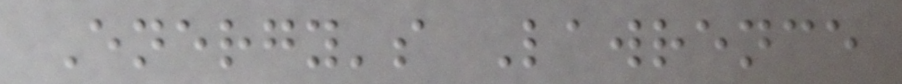Energy's Lawrence
